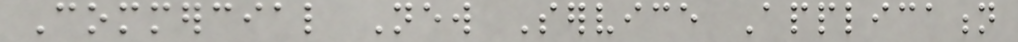Commercial New Service Application
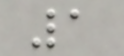1
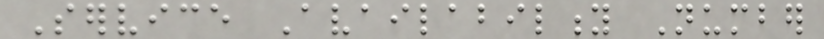Service Availability Number
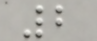2
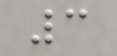3
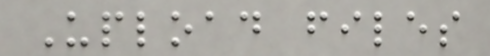Upload files
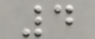4
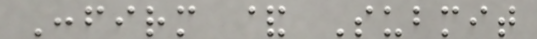Confirm & Submit
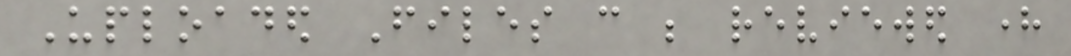Uploaded Files can be reviewed here
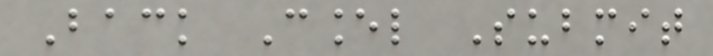Back Cancel Submit
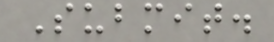Submit.
